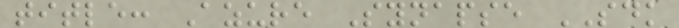title: Azure Synapse SDK
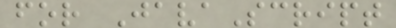for JavaScript
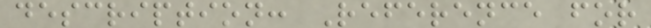description: Reference for
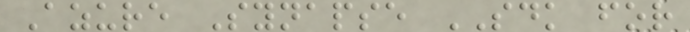Azure Synapse SDK for
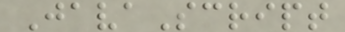JavaScript
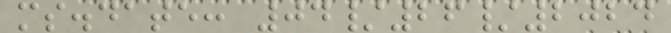ms.date: 04/26/2024
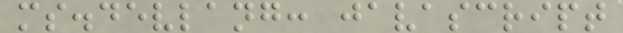ms.devlang: javascript
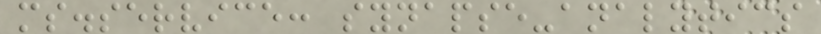ms.service: synapse-analytics
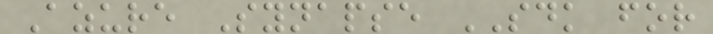Azure Synapse SDK for
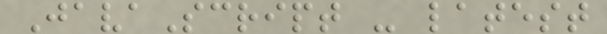JavaScript - latest
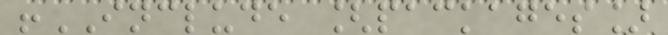!INCLUDE [packages]
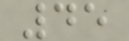45
